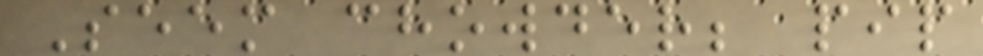Seem chowder; pip
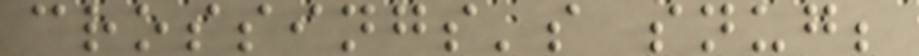crossings's snug;
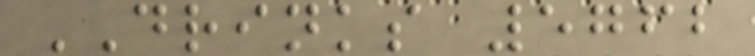DRINKS 5762
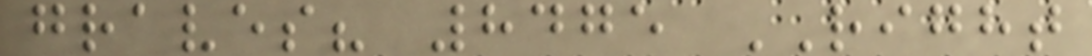graves? 8475 RIGHT
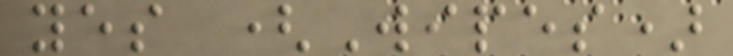yes (Wipes)
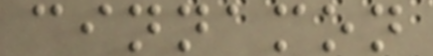cinnamon
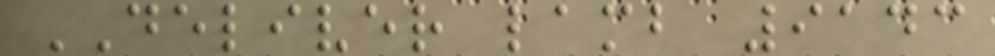DELIVER lamb 9143
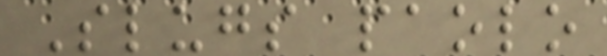Slugs paolo
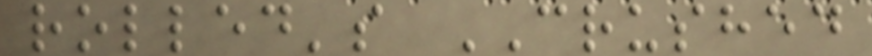rolled's CRUSHED
